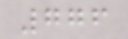776
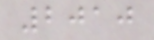2010
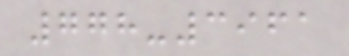778-3961
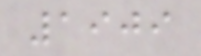1909
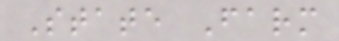State Farm
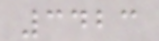3423
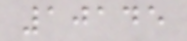10145
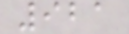921
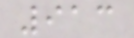913
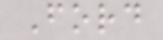Ford
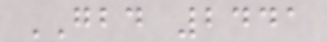GBD 2441
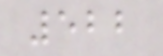522
